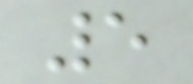5
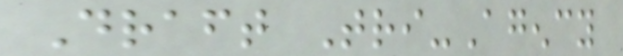Draft Tri-Agency
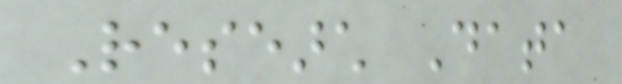Research Data
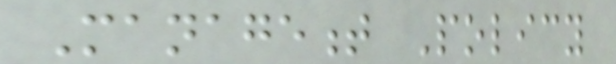Management Policy
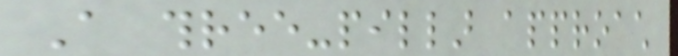A three-pillar approach
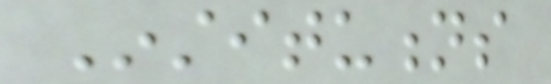Institutions
